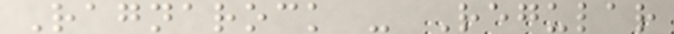Ragnarock - Regular
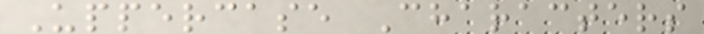Uppercase Characters
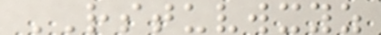RSTUVWXYZ
